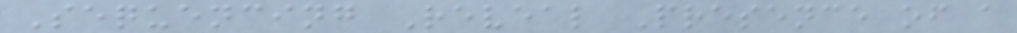Sequencing Reveal Presence of a
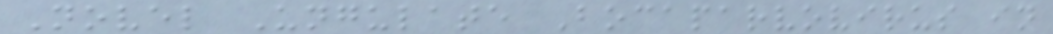Novel Ungulate Bocaparvovirus in
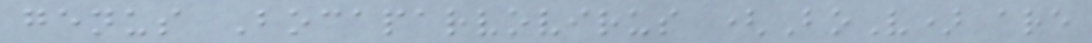genus Bocaparvovirus (BoV) are
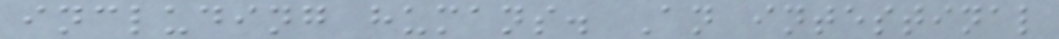including humans. An intestinal
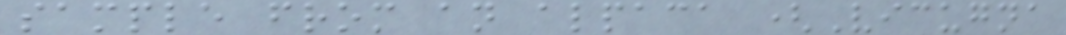sample from an alpaca (Vicugna
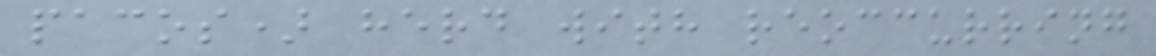pacos) herd with reoccurring
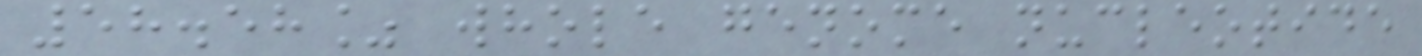58.58% whole genome nucleotide
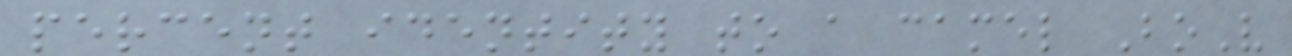percent identity to a camel BoV
